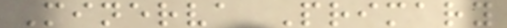Minerva Primary
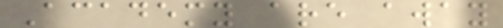Academy are away
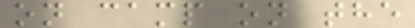on camp on the
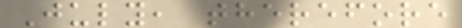July, therefore
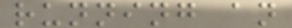running an
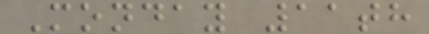Monday 11th
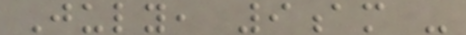July, 9am -
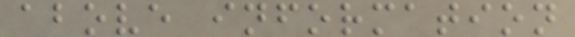above information
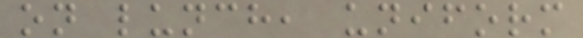on lunch, uniform
